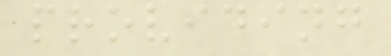providing
